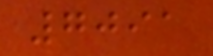7091
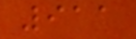911
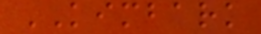KIMBARK
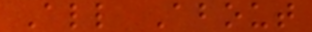All About
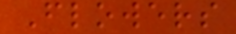Flowers
